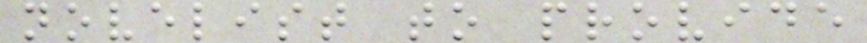novelist to provide
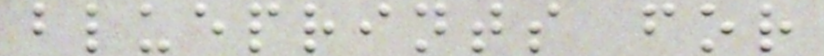blueprints for
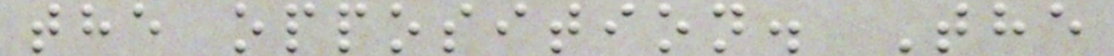the opposition. The
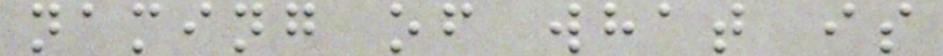naming of what is
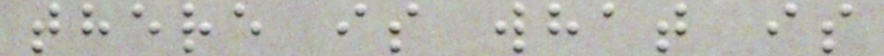there is what is
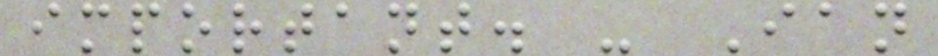important. - Ian
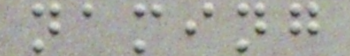naming
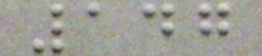147
